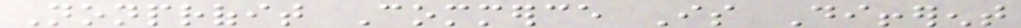Nonprofit Commerce Is Different
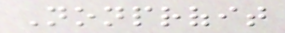Nonprofit
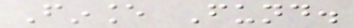Finance Fund.
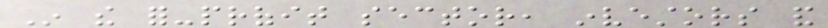In the for-profit sector, investors and
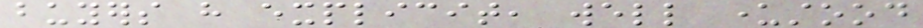buyers have explicit, well understood
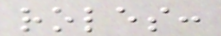roles:
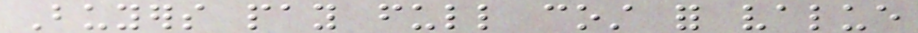Buyers pay full cost for value
